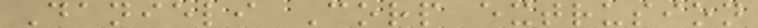Danieli Corp extrusion
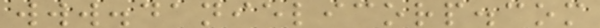www.danielicorp.com
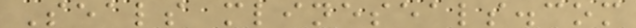Seals mlineseals.com
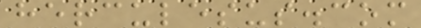herculesus.com
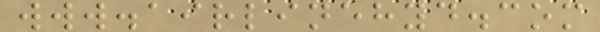www.airlinehyd.com
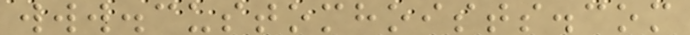www.customhoists.com
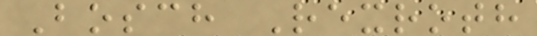Bosch Rexroth
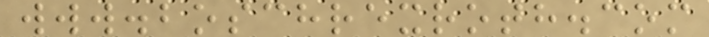www.boschrexroth.com
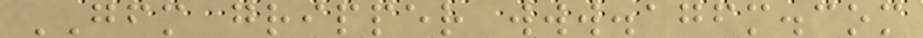GFM gripper www.agfm.com
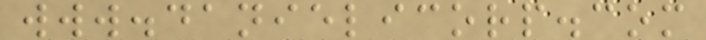www.danielicorp.com
